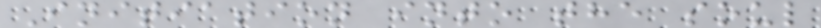Initiation into the soul
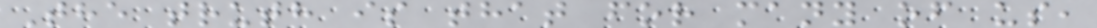The truth is that for many of us,
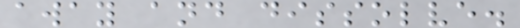away and dissolve.
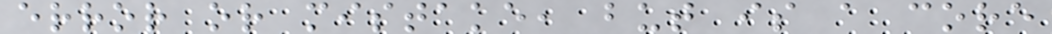error or mistake, but is a core
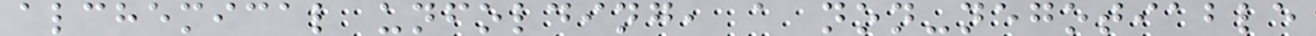alchemical unfolding, a non-negotiable
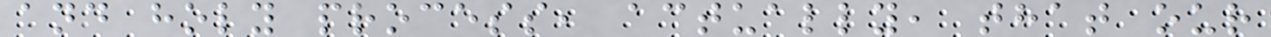and holy process, actually, that our
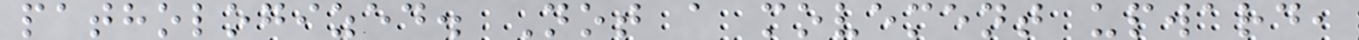pathologized. Not a movement upward,
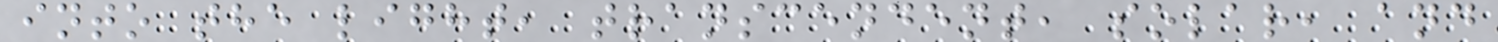into the light, transcendent, solar, and
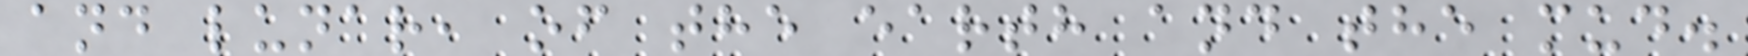and lunar, of the earth and the mud.
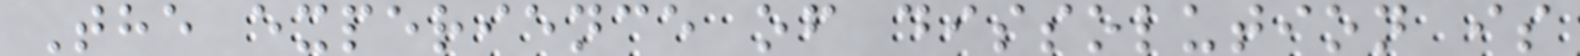The experience of dissolution is
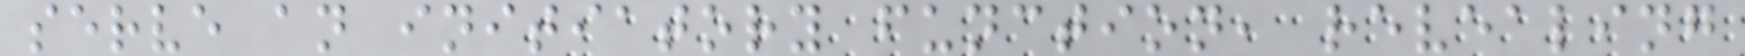serve an initiatory function, revealing
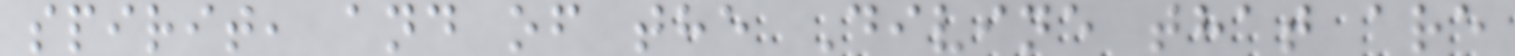spirit, and of the Divine that are
